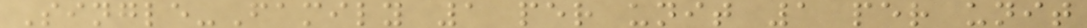Single-Family 1 per unit 1 per unit
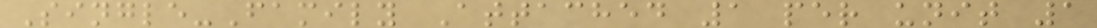Single-Family Attached 1 per unit 1
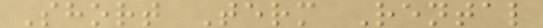Short Term Rental
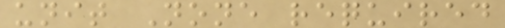unit None required
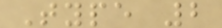Type 2
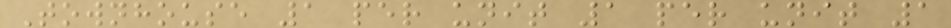Townhouse 1 per unit 1 per unit 1
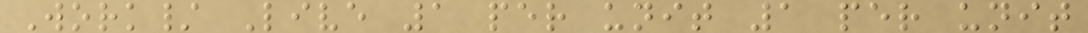Work/ Live 1 per unit 1 per unit
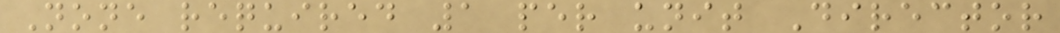None required 1 per unit Director
